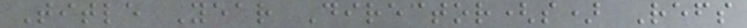Title Year Director(s) Refs
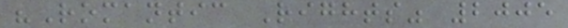"Romantic Rights" 2005
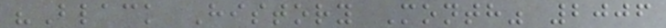"Black History Month" 2006
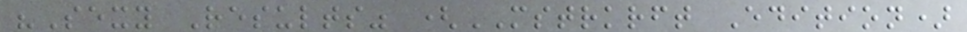"Sexy Results" (MSTRKRFT Edition)
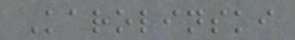Karolinski
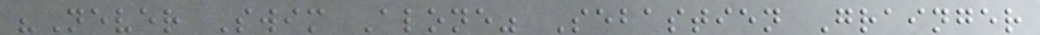"Never Swim Alone" Sebastien Grainger
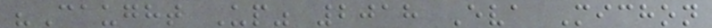"Caught Up" 2018 Eva Michon
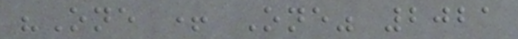"One + One" 2021
